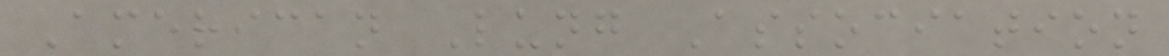American Lung Association
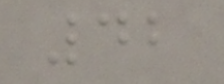42
